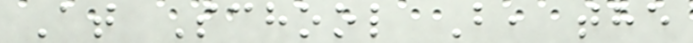At School B, the
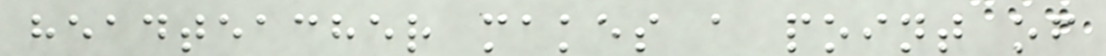headteacher makes a point of
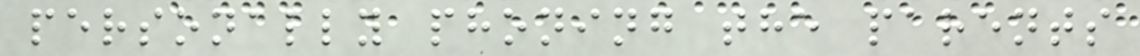personally phoning the parents
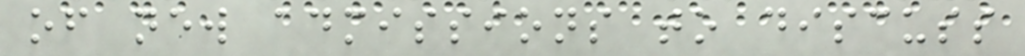of new admissions to discuss
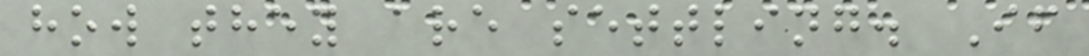how they are settling. If
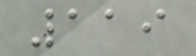119
